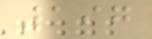197
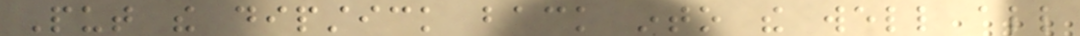Put the dipstick back into the well all
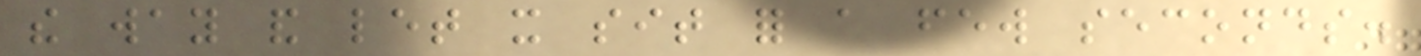the way and let it sit for a few seconds.
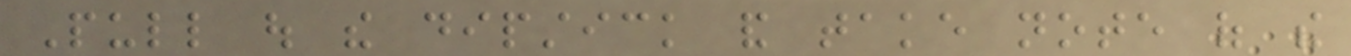Pull out the dipstick and take note of the
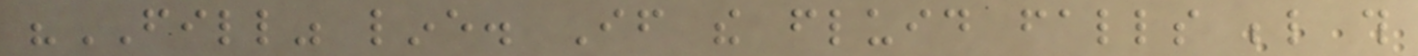"FILL" line. If the fluid falls below this
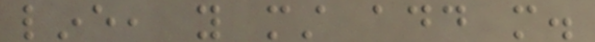line, you must add more.
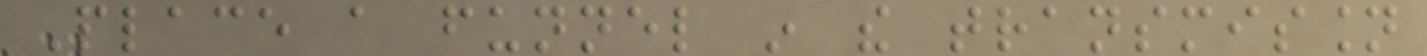Place a funnel in the transmission
